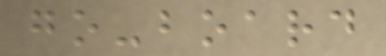go-board
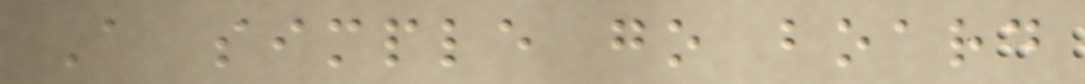A simple go board
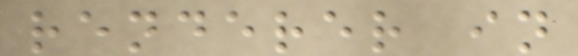renderer in
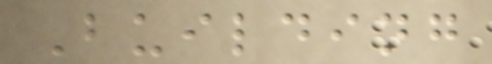Building
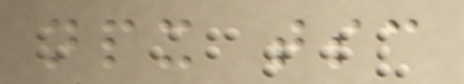npx tsc
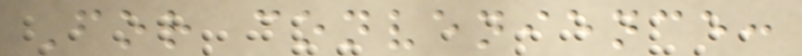For convenience:
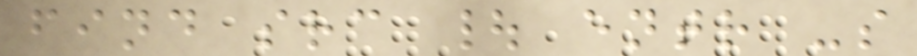find src | entr -s
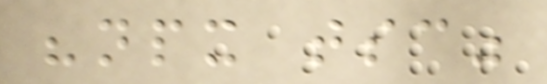"npx tsc"
